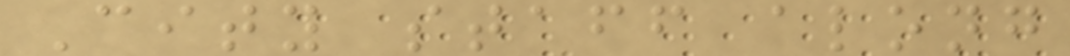City staff along
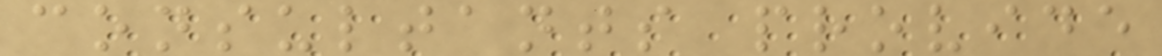consultants provide
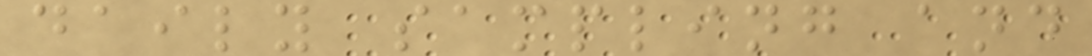daily sampling and
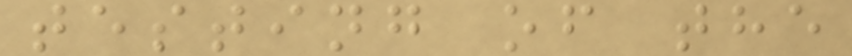testing of the
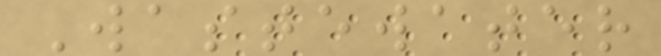Wastewater
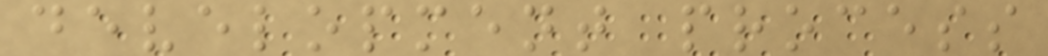development process
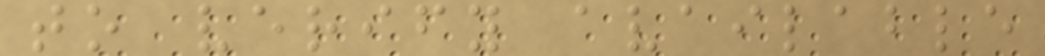to verify available
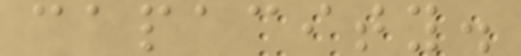capacity.
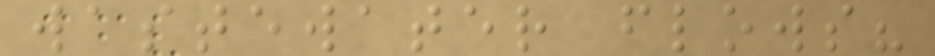wastewater flows?
